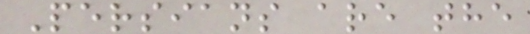Persians are the
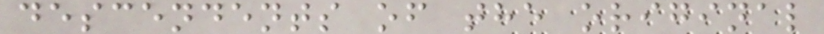descendents of the original
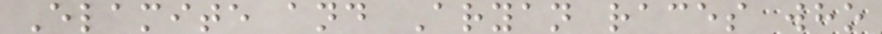Elamite and Aryan races who
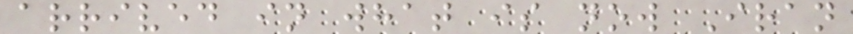arrived in what is now Iran
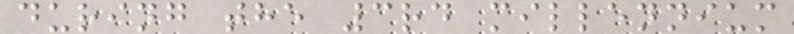during the 3rd millennium
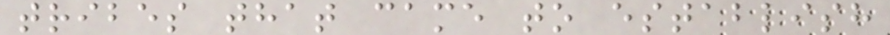tribes that came to establish
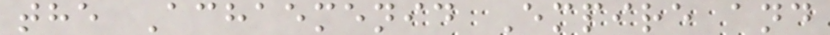the Achaemenid Empire and
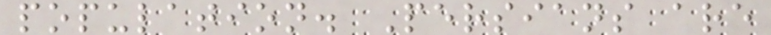population. Persians are
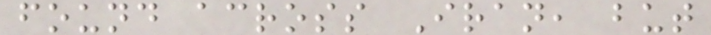found across Iran, but
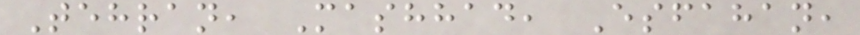Tehran, Mashhad, Esfahan,
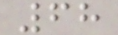68
